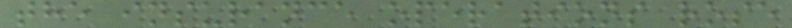the insurance operations rose
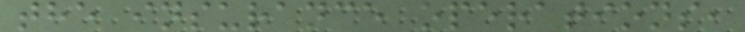the insurance operations,
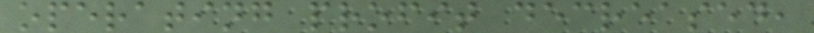operating profit decreased,
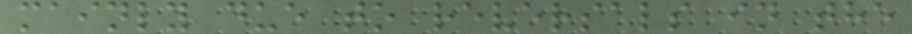mainly due to reversals in the
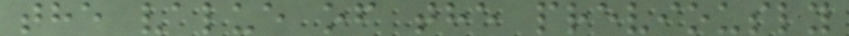the value of the previously
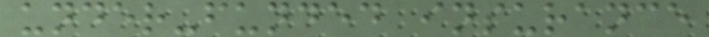under-funded insurance
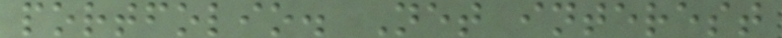portfolio. Net interest
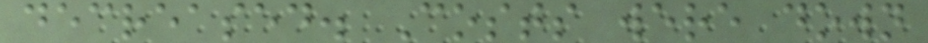decreased. Costs were down
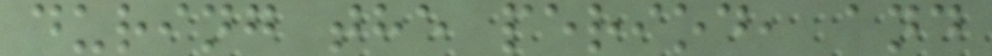during the period, and
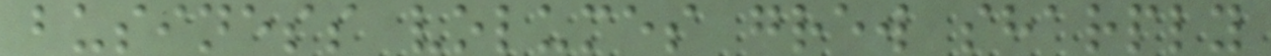business volumes grew sharply
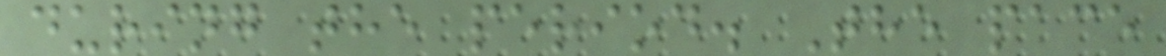during the period. The pace
